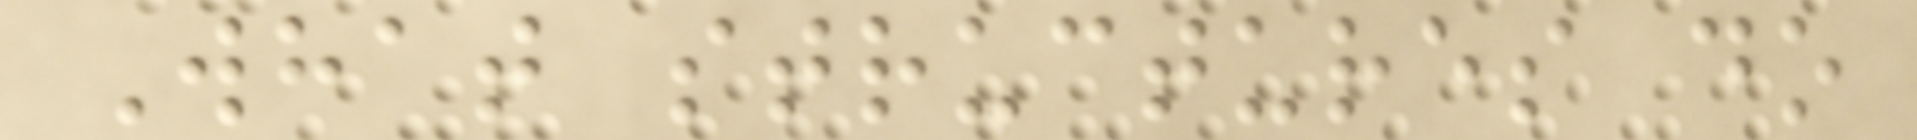What structures do
